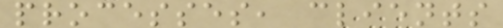processes, clients
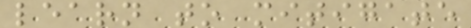learn to mitigate
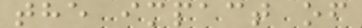the impact of
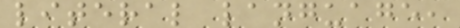literal language,
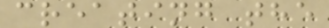creating the
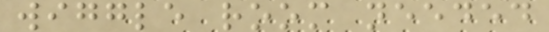wiggle room needed
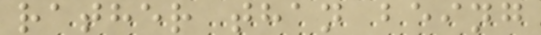rather than being
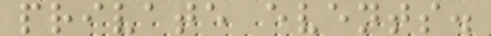private events.
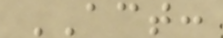ACT:
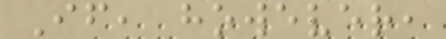If, however,
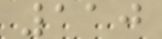110
